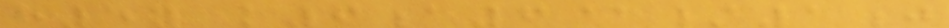h5y k6a6@/1j
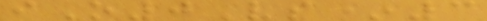iO0Vs*3
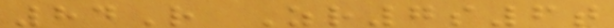84R Zr7s6t
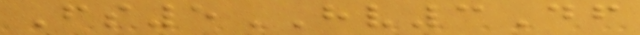Fs5HV3Df
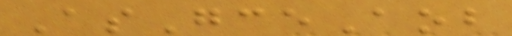AsGceAob
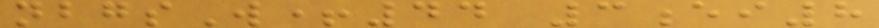nbgsW+44 3ei8
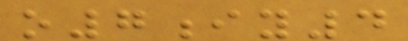o7iy4
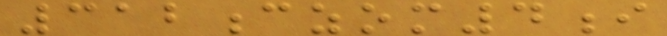312czom4i
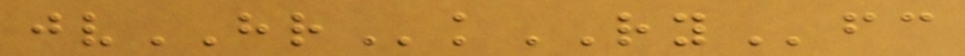jvHRkRYfc
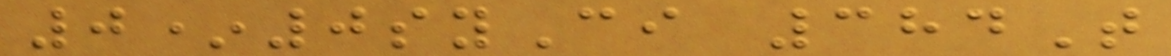0*0syCi 384T
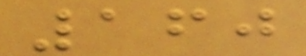160
